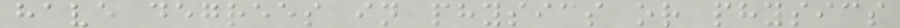have degrees in physics or physics
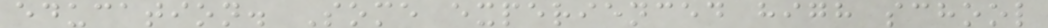education. Some experienced high school
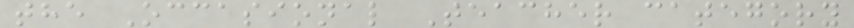the Occasional Teacher category
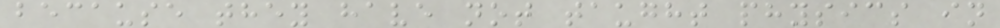because they have not taught physics in
